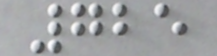725
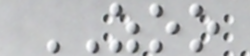ZOO
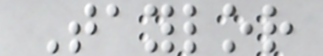Taylor
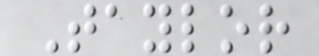Taylor
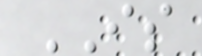IS
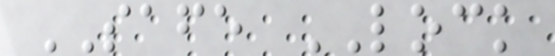SAFE LOCK
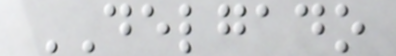DELGADO
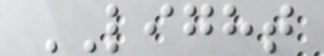LIGHT
